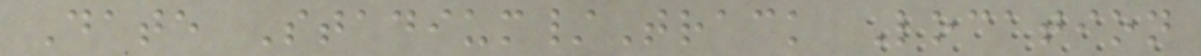Date Stadium/Track Location
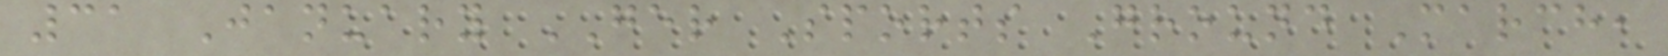31 January GER Sports Ground March,
